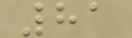81
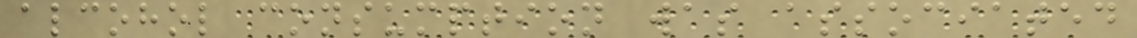alcohol consumption was associated
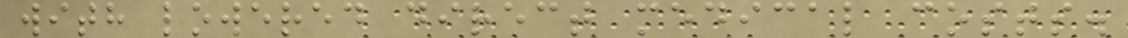with lowered direct medical costs.
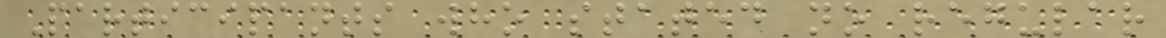Participants who stated no regular
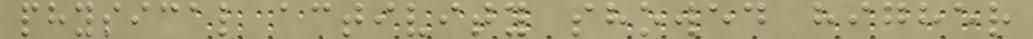physical activity showed higher
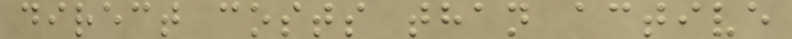direct costs than active
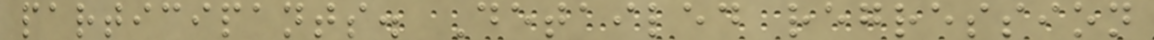participants. Detailed regression
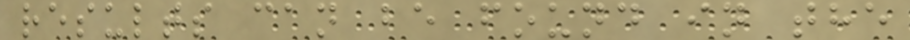results can be found in the
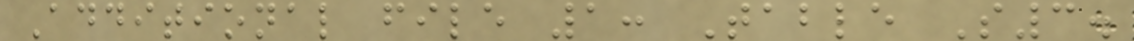Additional file 1: Table S3.
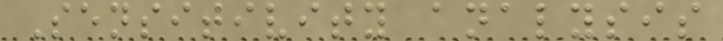Sensitivity analysis
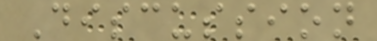Discussion
